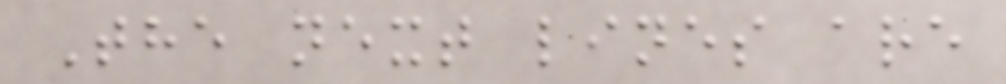The next lines are
